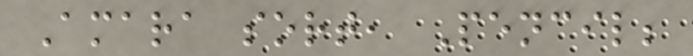Amara sort, Pencil;
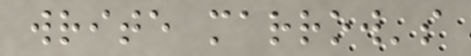write marrow's
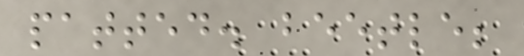patted. beetle;
